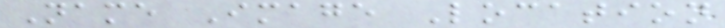Name Image Location
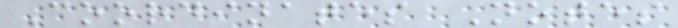Coordinates Notes
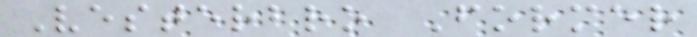Vesterbro Former
